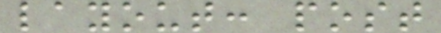layout: post
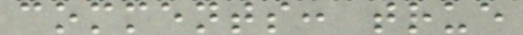comments: true
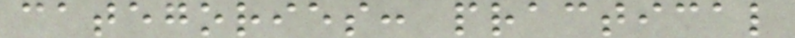categories: practical
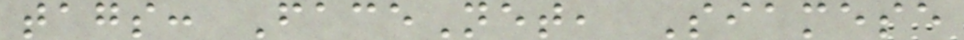tags: FaceNet, Siamese
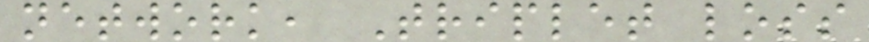network, Triplet loss
